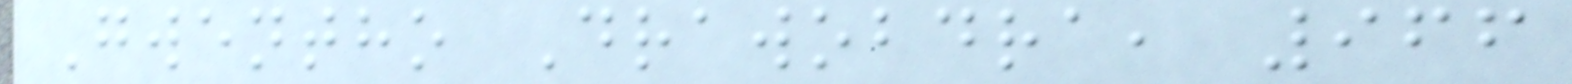Gwentho Drawobdra, 966
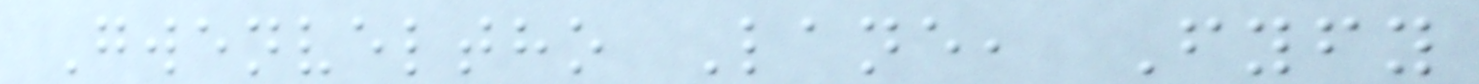Gwenveltho Lane, Fyfy
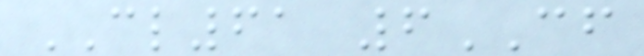CL61 6CF
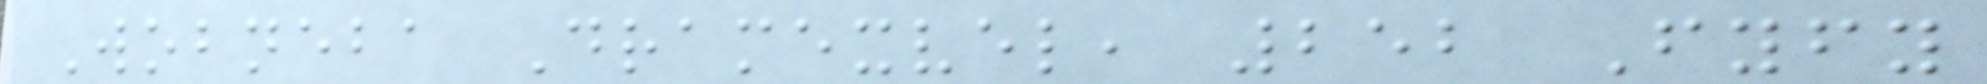Wobneba Dramexvel, 252 Fyfy
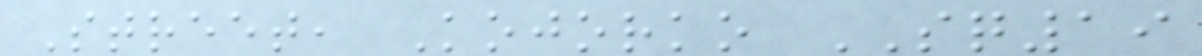Street, Kojorko SQ19
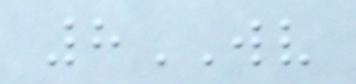8WV
